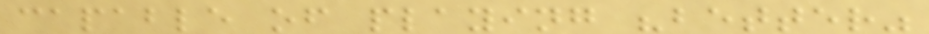capable of playing "better"
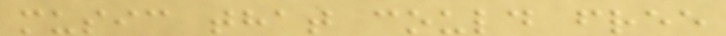music that could free
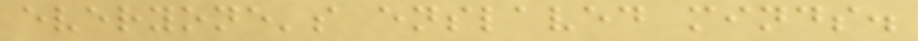everyone's enslaved minds.
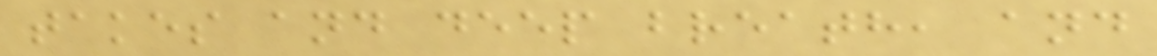takes and deep breath, and
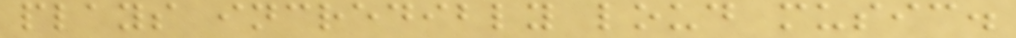plays incredibly loud music.
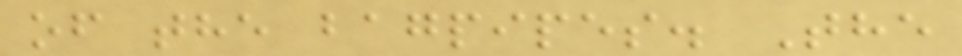of the bagpipes. The
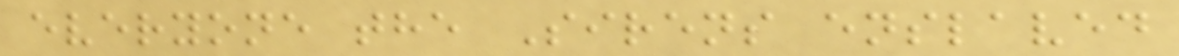everyone the Sirens enslaved
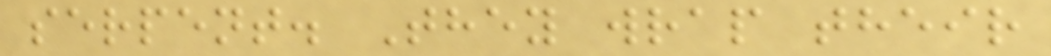serpent. They wrap their
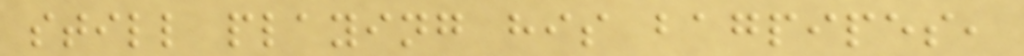still playing his bagpipes,
